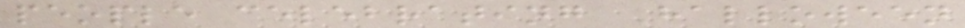people celebrating Halloween
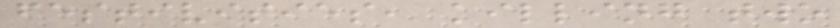festivities, killing two
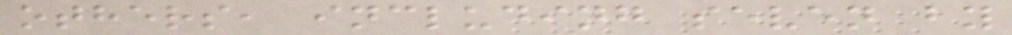others, including seven by
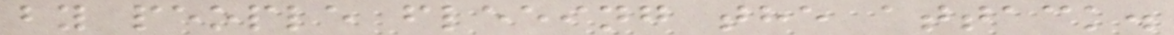by people fleeing the attack.
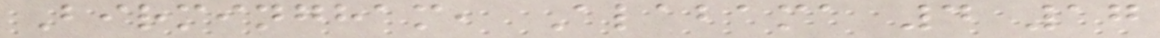Birmingham, Alabama 4 17
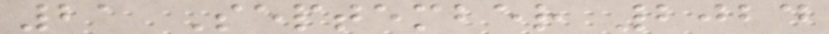21 September 2024
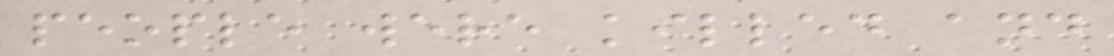people were killed and
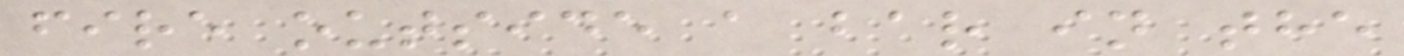fire outside a bar in the
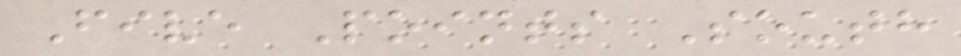Five Points South
